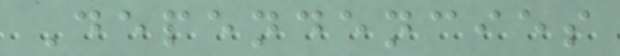Dependencies
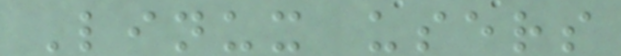Linux users
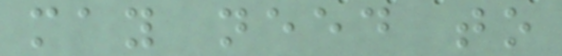may need to
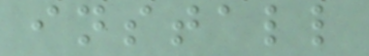install
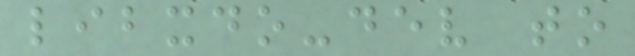libxdo-dev to
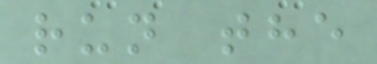run the
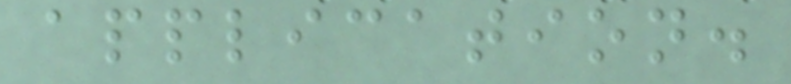application.
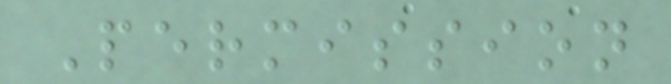Permission
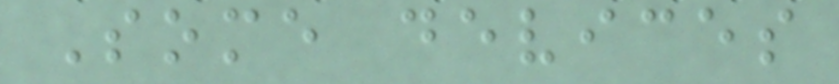Some devices
